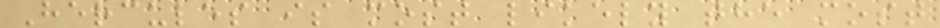Hercules is most likely the most
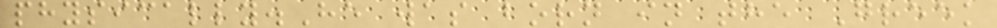physically.He was born in the Greek
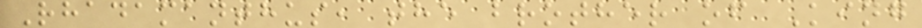Rhadamanthus, the brother of King
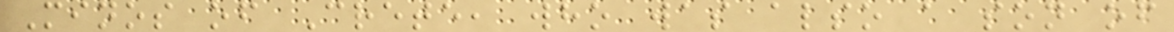Minos of Crete, who was also a son of
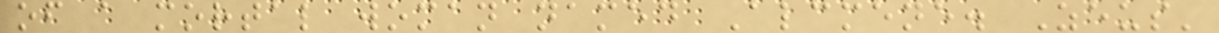of a mortal woman named Alcmene. Zeus'
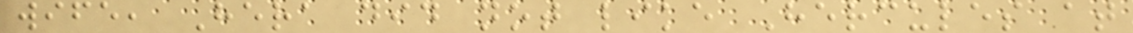wife, Hera did not like Hercules at
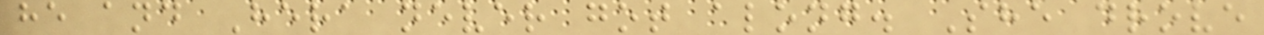he and Hera never got along. She drove
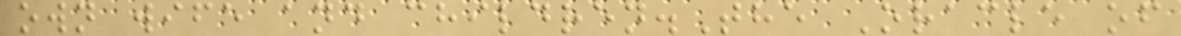own wife and children.The Oracle of
